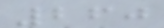260
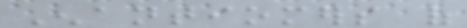Enantiomers of
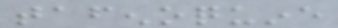tafenoquine
